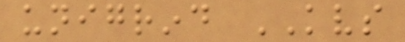unigrind KVS
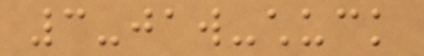3-jaw-chuck
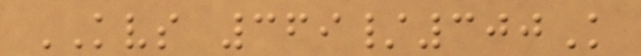KVS 369/300K
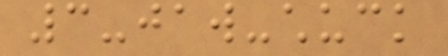3-jaw-chuck
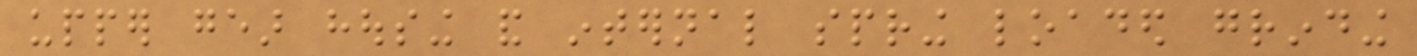upper gear housing and internal spring loaded grinding
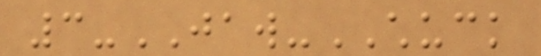3-JAW-CHUCK
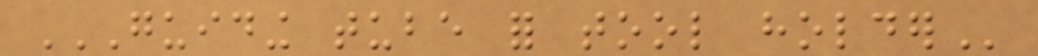GUIDING TUBE FOR TOOL HOLDER
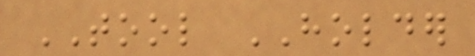TOOL HOLDER
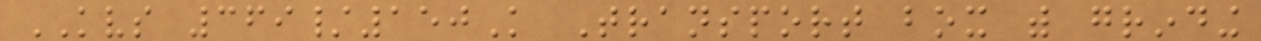KVS 369/150K Transport box with grinding
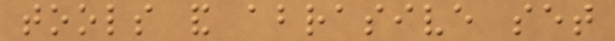tools and abrasive set
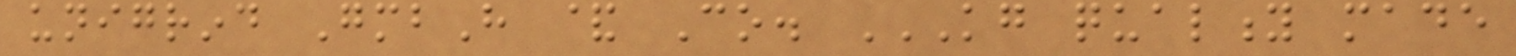unigrind GmbH & Co. KG QUALITY MADE
